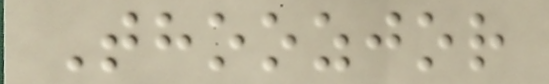Thoozjor
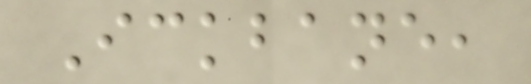Ickbane,
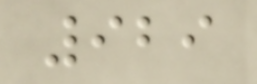929
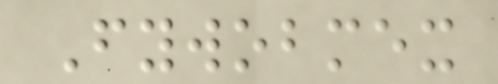Fywobmex
